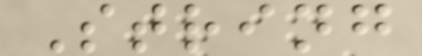String
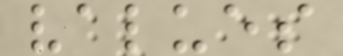values
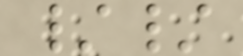//
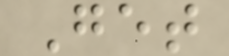Get
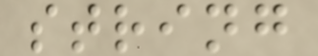string
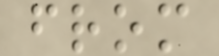from
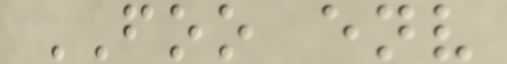FOO env
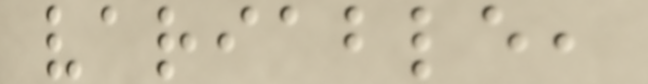variable,
